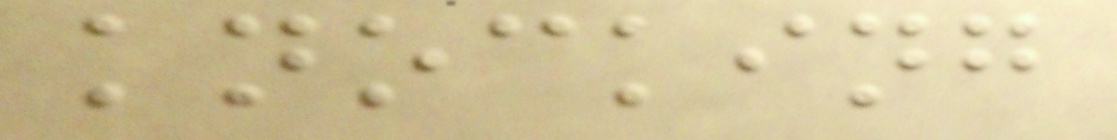knocking
